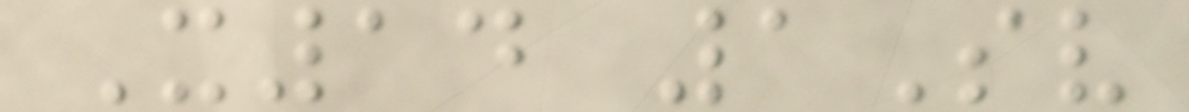X14 1Sv
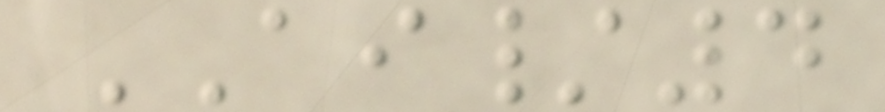AI/4
